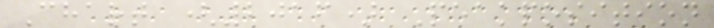Chart (2016) Peakposition
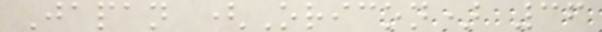Japan (Oricon) 36
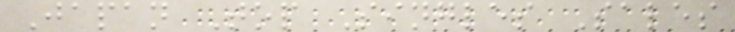Japan Top Singles Sales
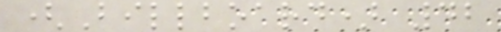(Billboard) 42
